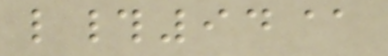l#94@
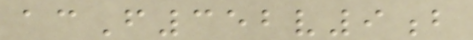acF352v9b
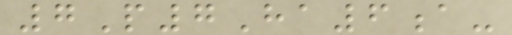7P7Ha6a-
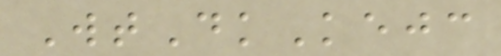WtDkKejc
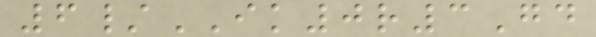6/IK0r3Gd
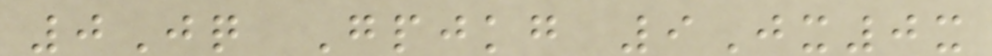0Jq Gpjkg 9Jx0x
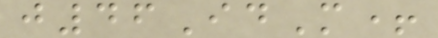j46IdM+
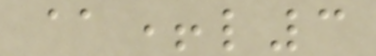@+l3
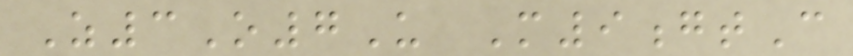Z3O7U M9gtC
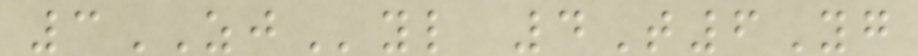3ZJyl 4T6Yg
